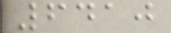6410
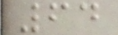64
